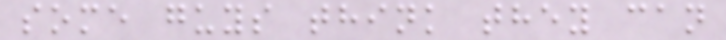some guys think they can
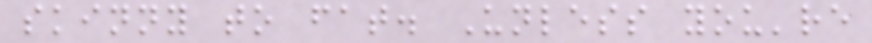skinny to fat. Unless you're
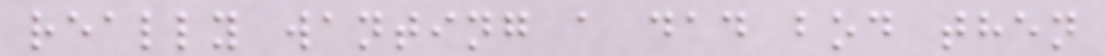really wanting a dad bod then
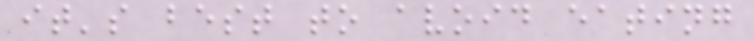it's best to avoid eating
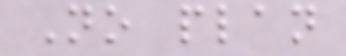No plan
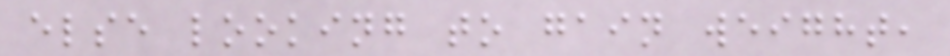else looking to gain weight,
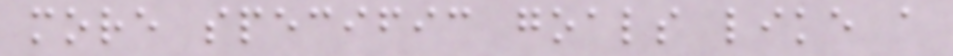more specific goals like a
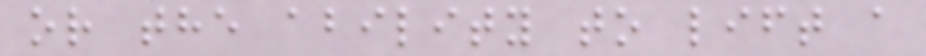or the ability to lift a
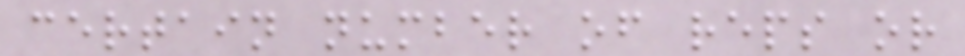certain number of reps or
